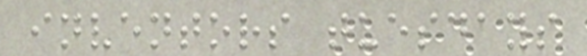inventors tuesdays
